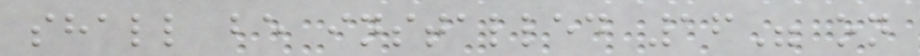shall be installed 16" on
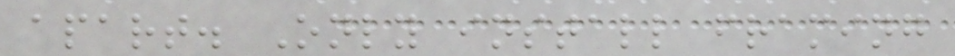apart. Only install framing
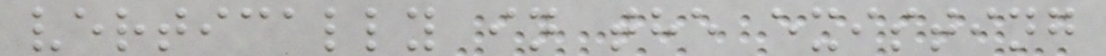vertically in the existing
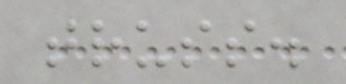truss.
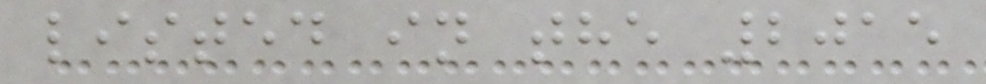listed in the 2015
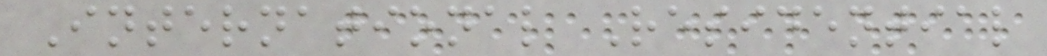International Residential
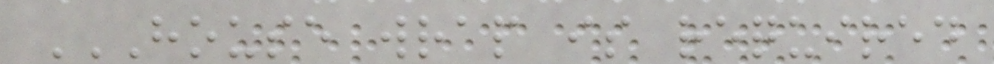HOUSE WRAP IS REQUIRED
